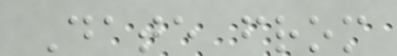Date from
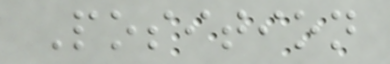Position
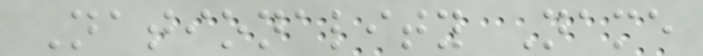Nationality Name
